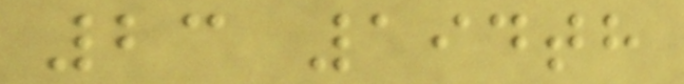23 194th
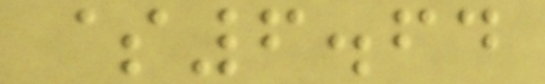$6.64
